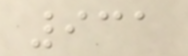931
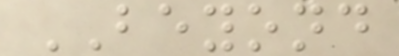BEYOND
